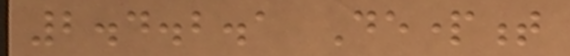2.4.2.1 Department
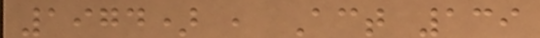1974) , Act 139
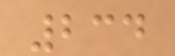234
